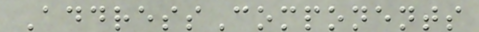AddressComponents
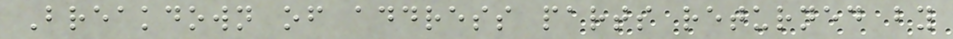Breakdown of address parts returned by
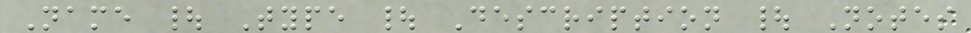Name | Type | Description | Notes
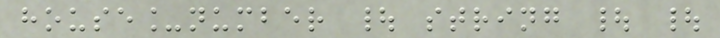house_number | string | |
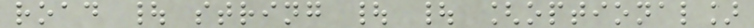road | string | | [optional]
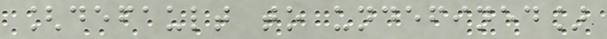[default to undefined]
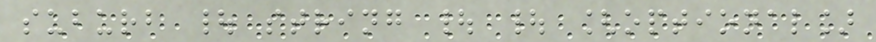suburb | string | | [optional]
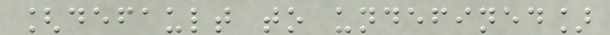[default to undefined]
